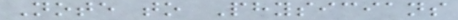Note to Physicians
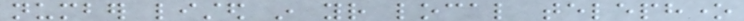number listed in your local telephone
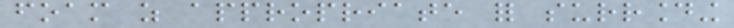foam as appropriate for surrounding
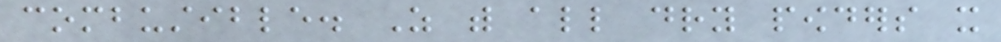combustible. As with all dry powders it
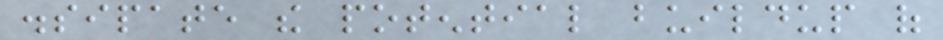dissipate the potential buildup of
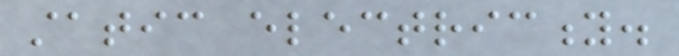static electricity.
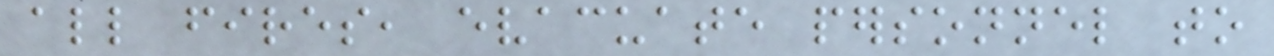all fires, evacuate personnel to
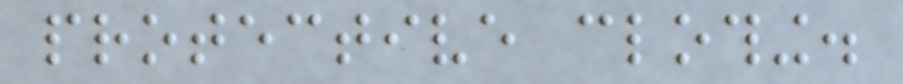protective clothing.
